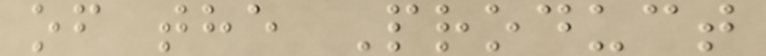of the Product
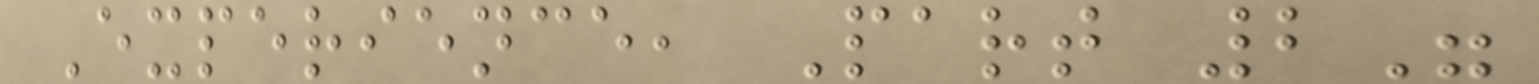Experience, Part 2"
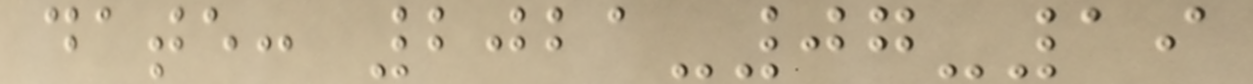date: 2021-07-19
